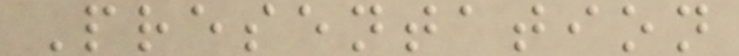Presentation
